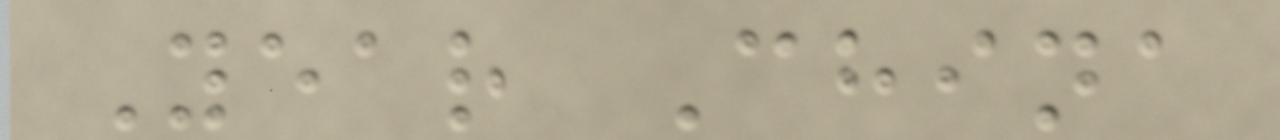Year China
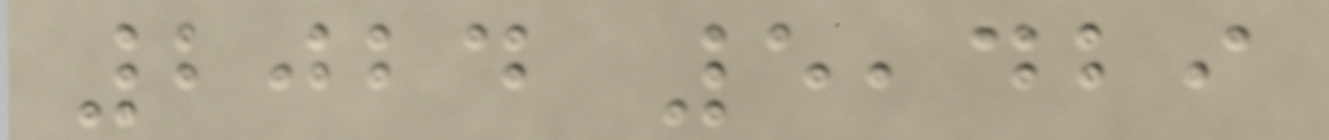2024 5,429
